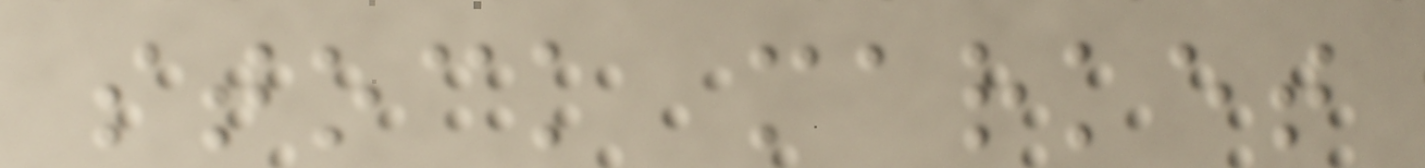stock market
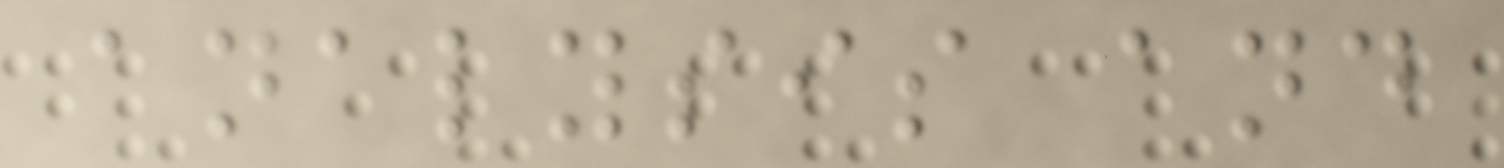analysis and
